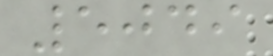5049
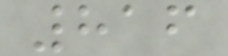816
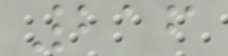216
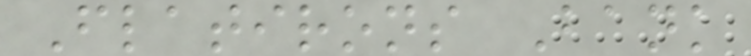Flatirons Bank
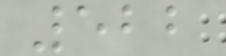522
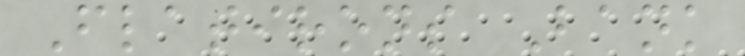Flatirons Bank
